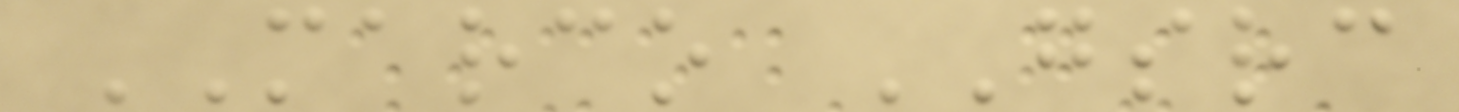MARCO GSRC
